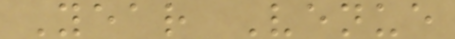Year Venue
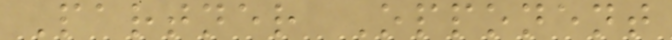Partner Opponent
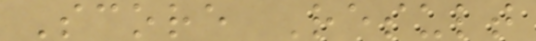Score Result
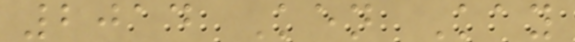2014 Ken Kay
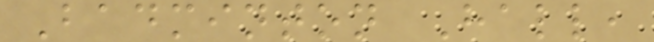Badminton Hall,
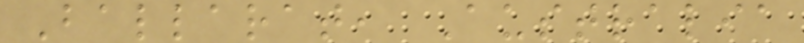Ballarat, Australia
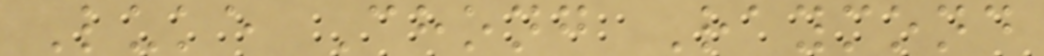Luke Chong Raymond
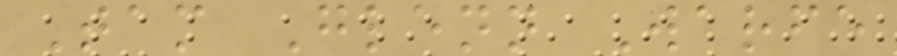Tam Glenn Warfe
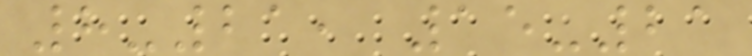8-21, 15-21
